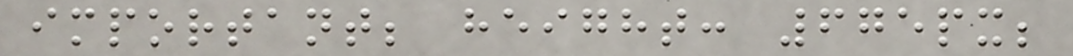important; height: 675px;
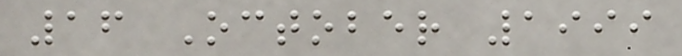16 October 1999
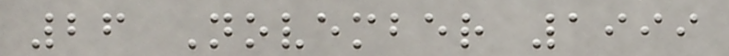26 November 1999
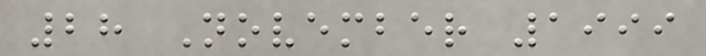28 November 1999
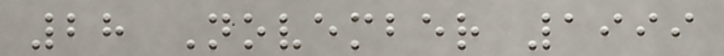28 November 1999
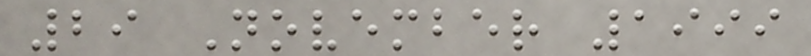29 November 1999
